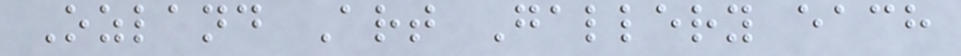Ozland Art Gallery each
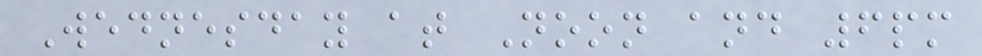Wednesday at Noon and 6pm
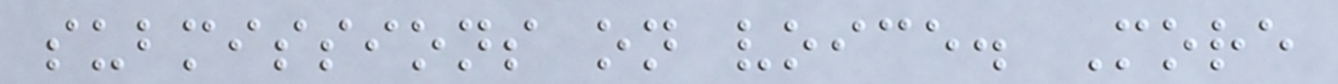submissions on voice. More
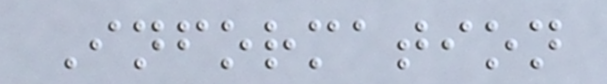Information
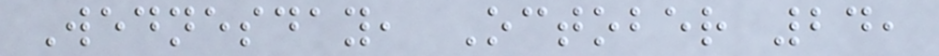Wednesday, October 24,
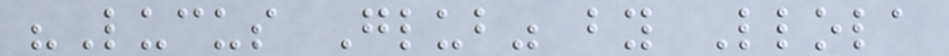"Lucus Glub" by Llola
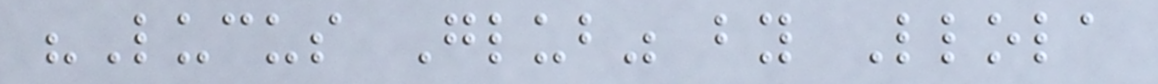"Lucus Glub" by Llola
